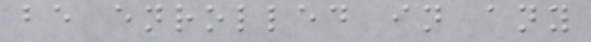be enrolled in any
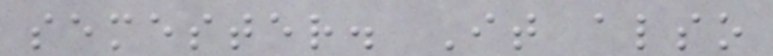semester. It also
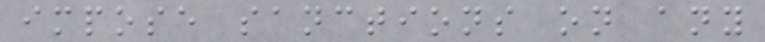impose sanctions on any
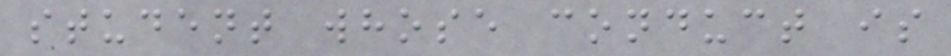student whose conduct is
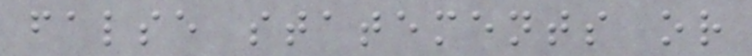false statements or
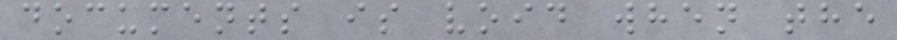documents is void when the
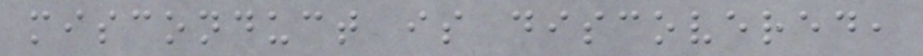misconduct is discovered,
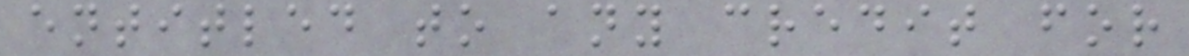entitled to any credit for
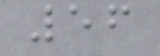56
